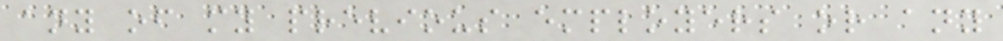any of my previous employers or any
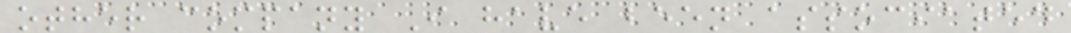other company I have been associated
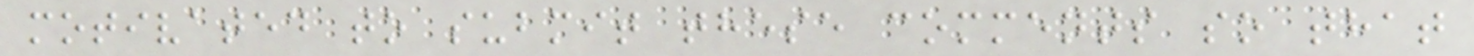motivated to submit these comments so that
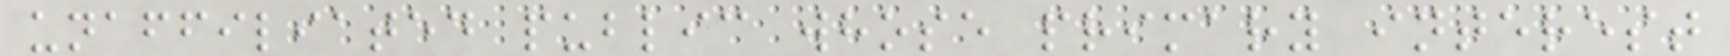unaffiliated public whose primary interest
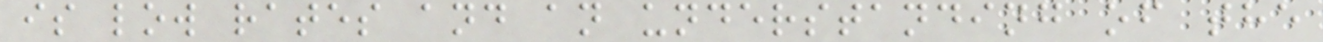is low rates and an understanding of the
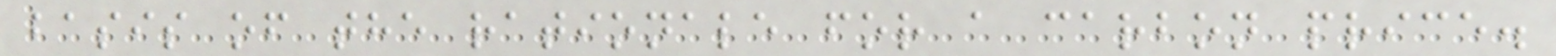basis of the rationale for a carbon price.
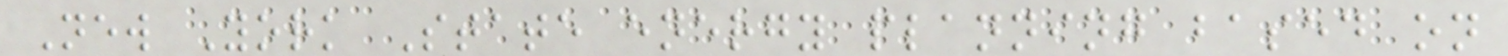New York State energy planning based on
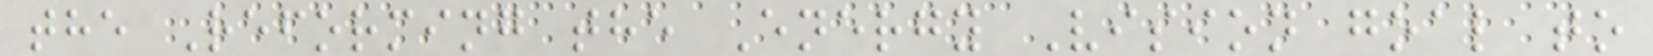the Reforming the Energy Vision goal to
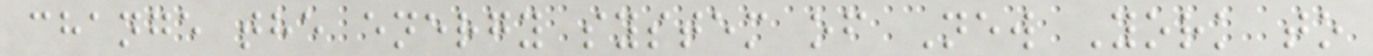change the energy system of New York to
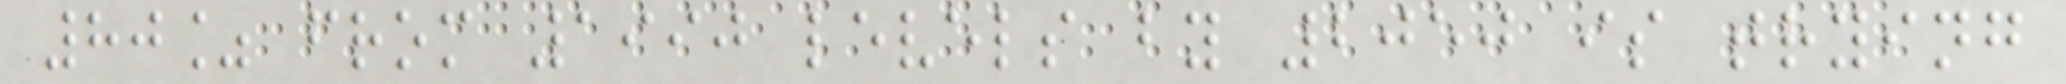80% from 1990 levels by 2050 is trying
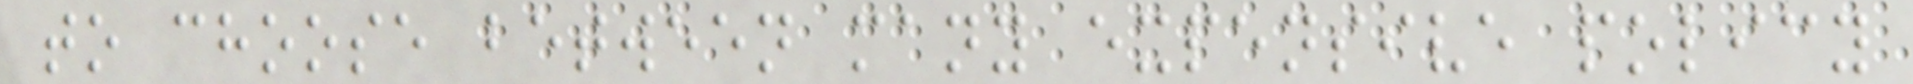to choose between many expensive policy
